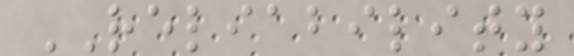RELIABILITY
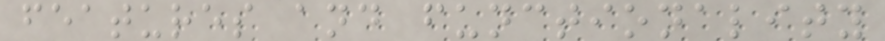features and functionality
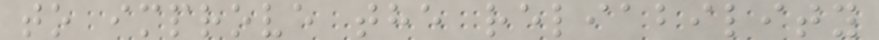to improve the reliability
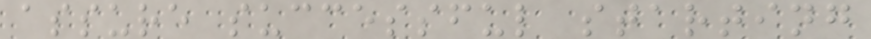assure successful starting
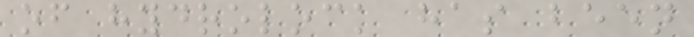of hydrolock has been
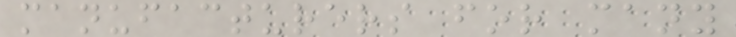manufacturers for many
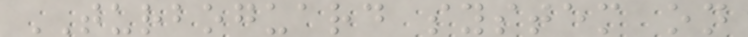TURBOGUARD system on
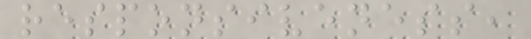responsiveness,
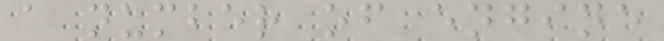a number of engine
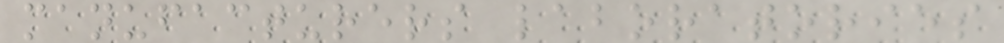manufacturers laboratories
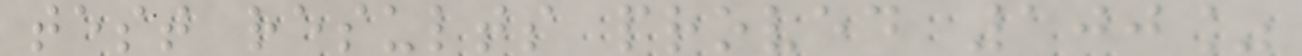test results proved 100%
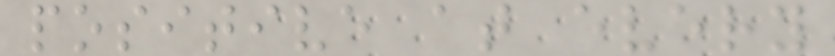positive at every
